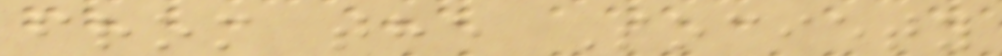from the Society
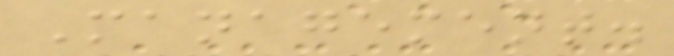Management.
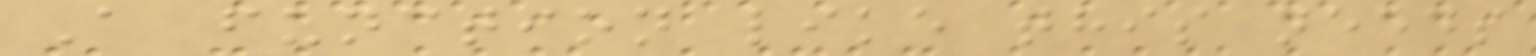A function like this needs
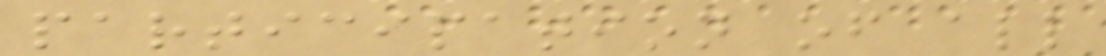participation of all
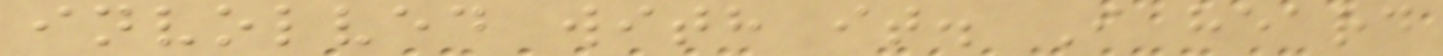involved with it. I heard
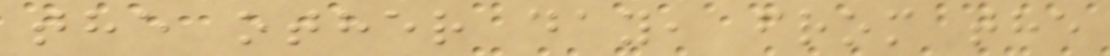the other day, from the
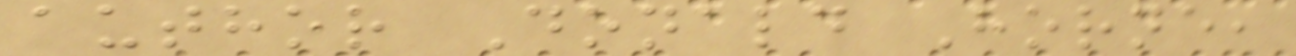author Donald Horne,
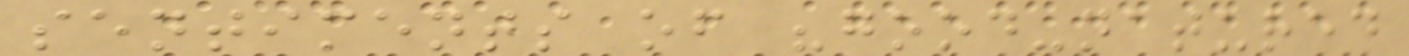sentiments of "good-natured
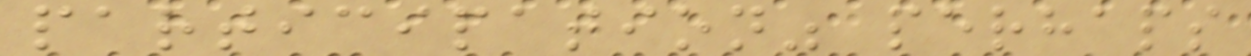participation" perhaps
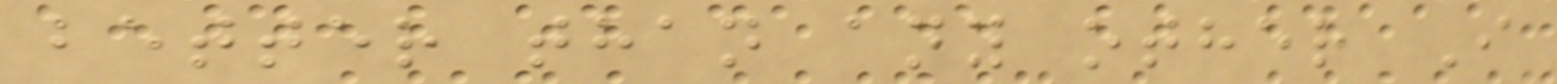better than any other I
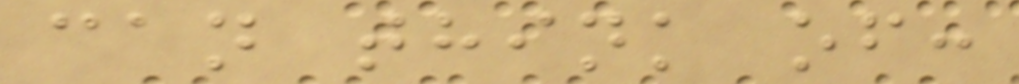can think of:
